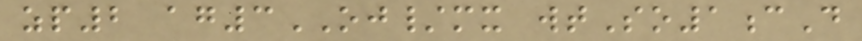zp2 ag3OJ/mx wtSo1cD
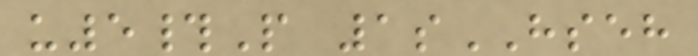u5#P 1sHSEH
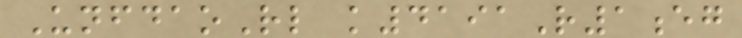UnfdaoRl k4191R1eg
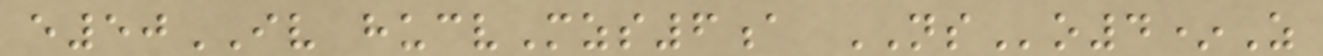e50IV hucvMzs6a NSo4*Z
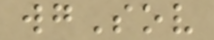wgSov
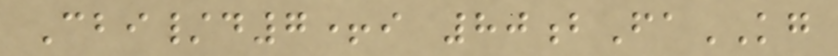Cbi/d7+i 80bFaKG
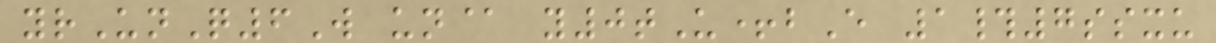yrUnQ6W un@ y0tU+bE 1#7ssxu
